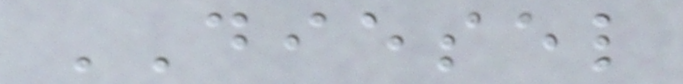DIESEL
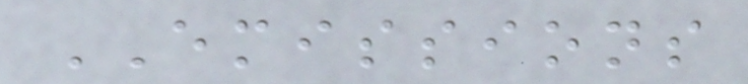EMISSIONS
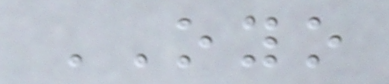OYO
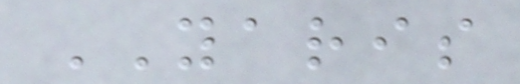YARIS
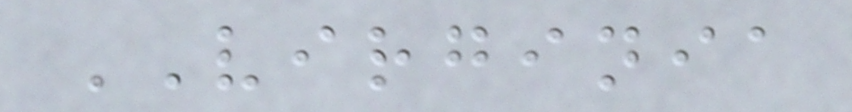VIRGINIA
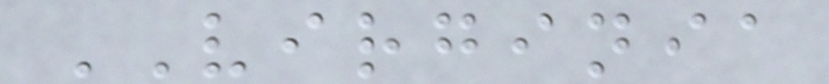VIRGINIA
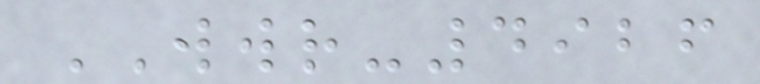WWR-4926
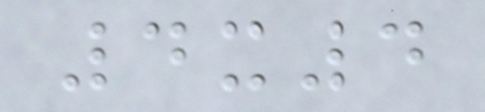4x4
